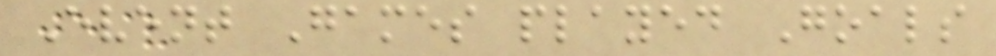Event Games played Goals
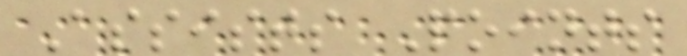Assists Points
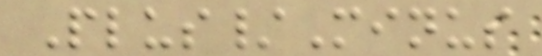Plus/Minus
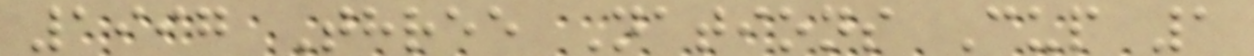1997 Three Nations Cup 1
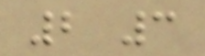2 3
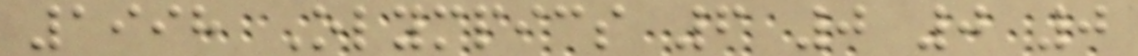1998 Olympics 6 0 0 0
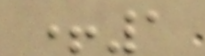+1
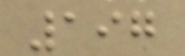197
